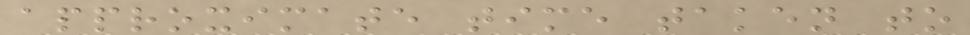approximate time taken to
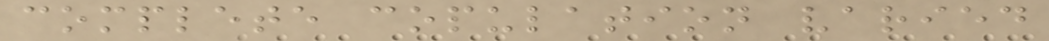complete copulation varied
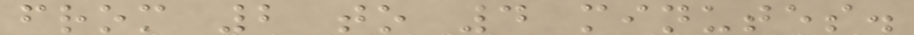from 2 to 4 minutes.
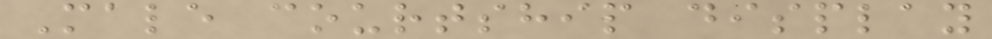Male courtship display
